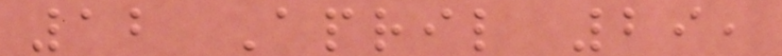12 April 29,
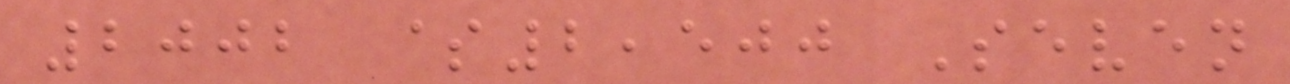2002 $2,500 Seven
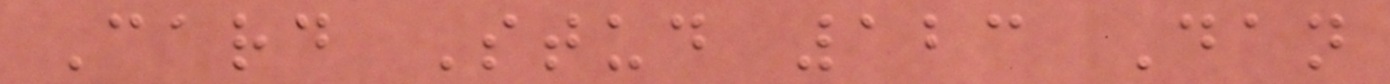Card Stud 123 Dan
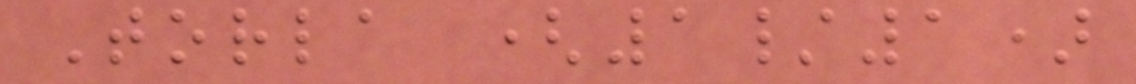Torla (1/1)
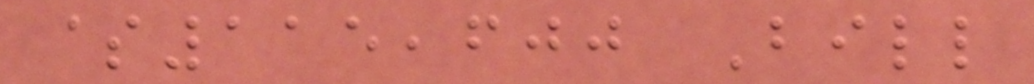$115,600 Bill
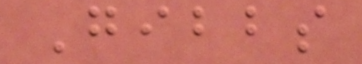Gibbs
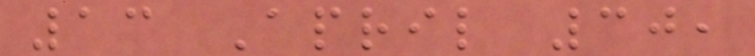13 April 30,
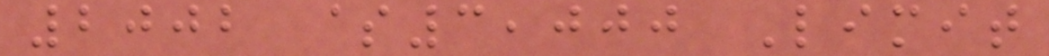2002 $3,000 Limit
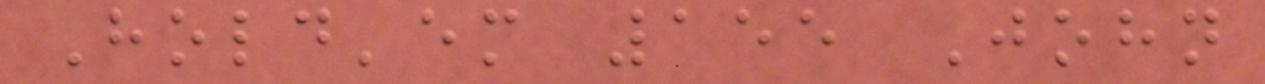Hold'em 155 John
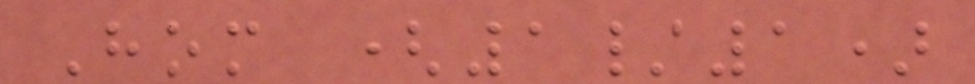Hom (1/1)
